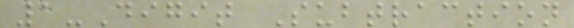1-Digit Subtraction
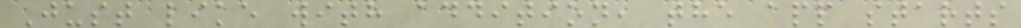Just like with addition, the app starts
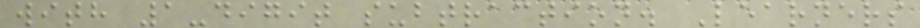with 1-digit subtraction. Learners
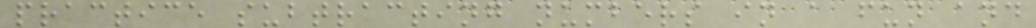practice subtracting numbers in a fun and
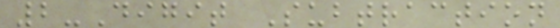2-Digit Subtraction
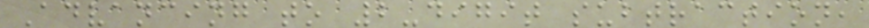Advancing to 2-digit subtraction,
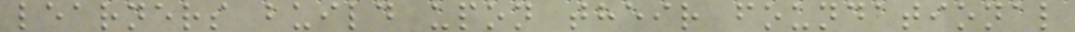learners build upon their foundational
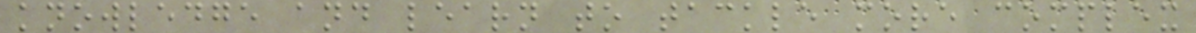knowledge and learn to tackle more complex
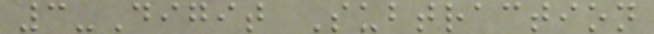3-Digit Subtraction
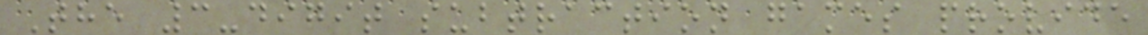The 3-digit subtraction games provide
